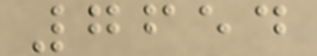7654
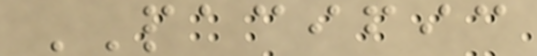PACIFIC
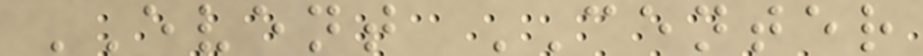EVENT CENTER
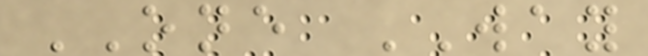ONE WAY
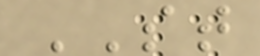ST
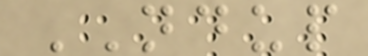NDUP
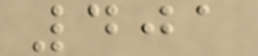401
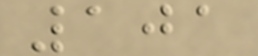101
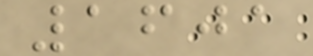1601
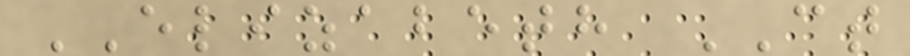ELIZABETH CT
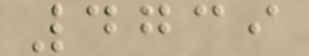4739
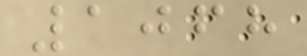1068
